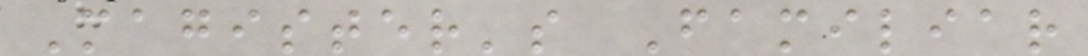Magister's Familiar
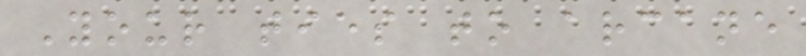Your ties to arcane
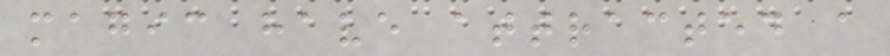magic have attracted a
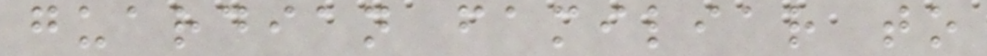guardian familiar to
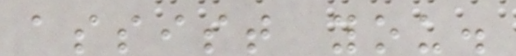assist you.
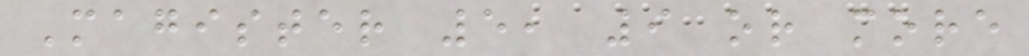Magister 5, 9 or more
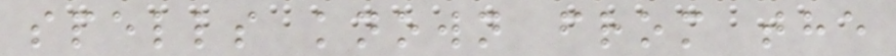spells known from the
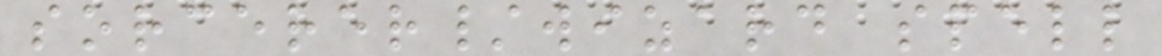sorcerer/wizard spell
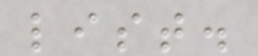list.
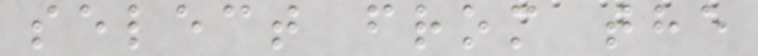select from the
